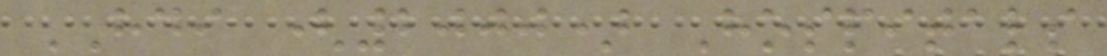HDI (2000) Hospitals
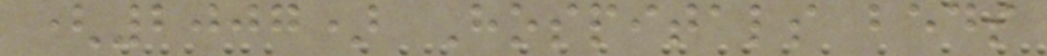(2007) Hospitals beds
